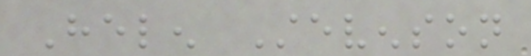Helen Stevenson
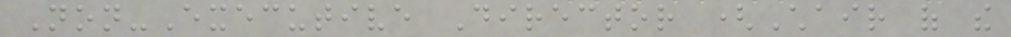Non-Executive Director (Chair of the
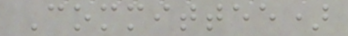Committee)
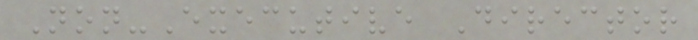Non-Executive Director
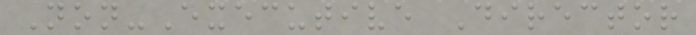Non-Executive Director
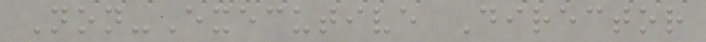Non-Executive Director
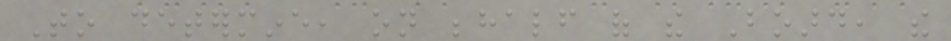To determine, on behalf of the Board, the
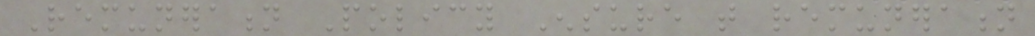Remuneration Policy Ensure that remuneration
